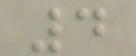4
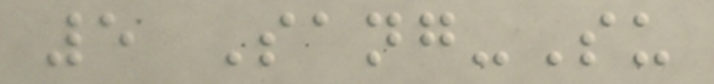5 Sang-Su
